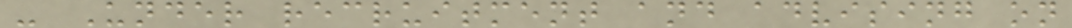- Under recruitment and advising on
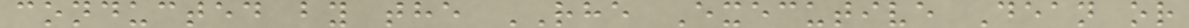conducted by the RHE Executive Dean or
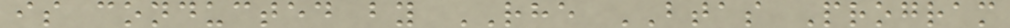is conducted by RHE BTAS Program
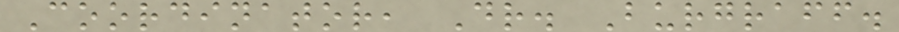Coordinator, Dr. Burgraff.
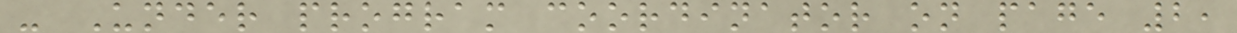- Under program coordinator on page 2,
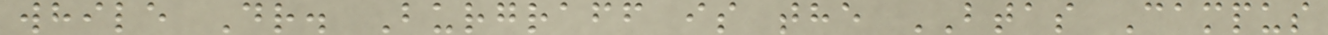while Dr. Burgraff is the BTAS Campus
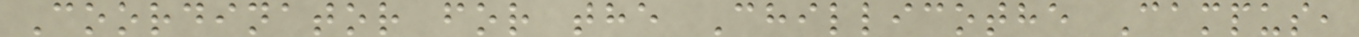Coordinator for the Chillicothe Campus,
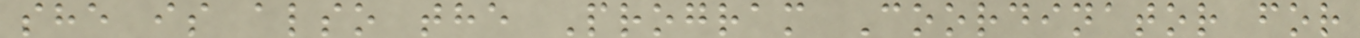she is also the Program Coordinator for
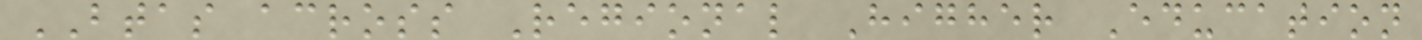BTAS across Regional Higher Education
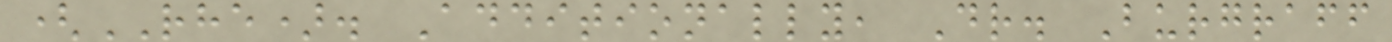(RHE). Additionally, Dr. Burgraff
